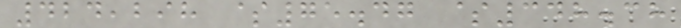424,298 $75.47 $348.38
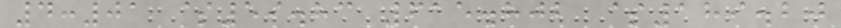4:01 $59.83 615.802 $189.20
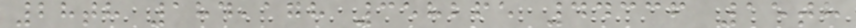28th 184,178 358265 44336 15th
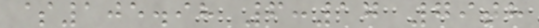$105.98 6:17 79th
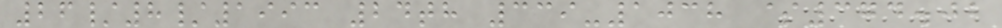26/8/1993 24th 339-1038 $374.02
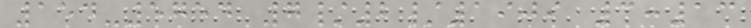154-5754 7/2/1909 3:13
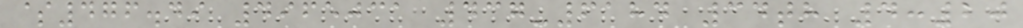$476.49 4965031 437-6184 34th 4:20
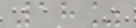18%
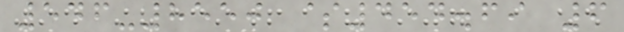546-8550 $454.69 6
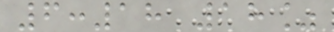6:18 18%
